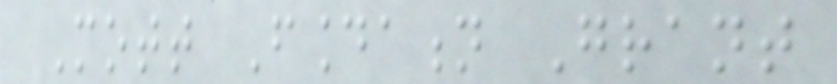Mott Foundation Grant
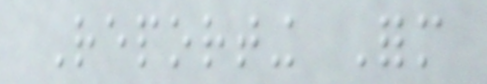Reporting Form
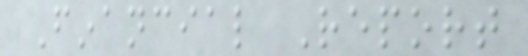Financial Report
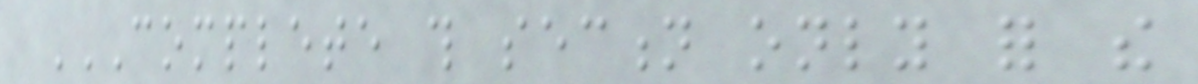COMPLETE THIS SECTION ONLY FOR THE
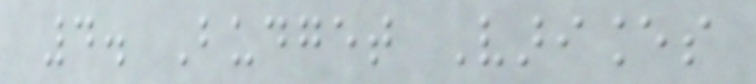4. Budget Variances
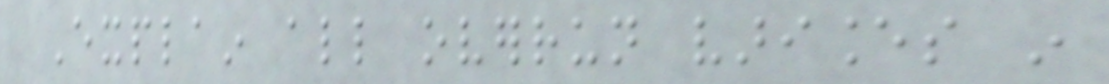Explain all overrun variances in
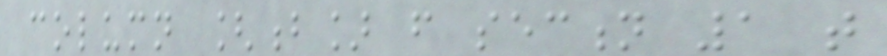column [b] from section 1 that
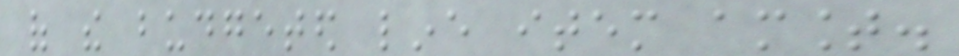of the budgeted line item amount.
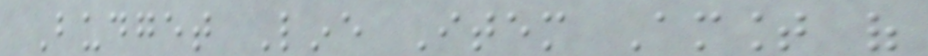Budget Line Item Amount of
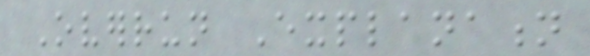Overrun Explanation
